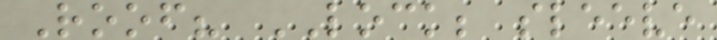Roof? LOCK; sleeve
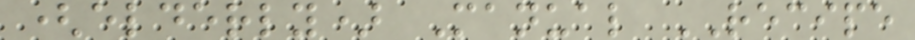(elderly) Manual RECIPE
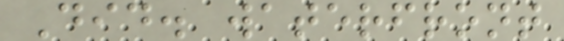Did. waterfront
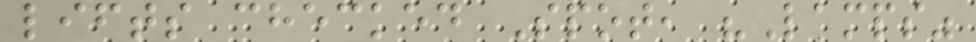lifts checked Spot, "Lamps"
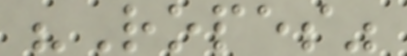"Ropes"
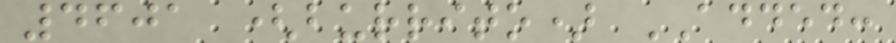4601 (burrito) ADDED:
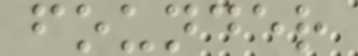founder
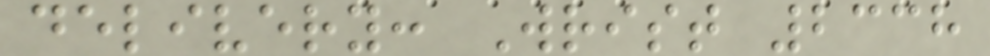delivery: Wrist 2338
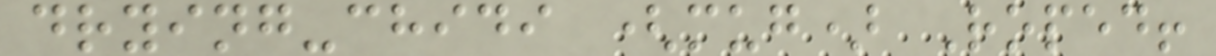drying-chidi (mug) Roped!
